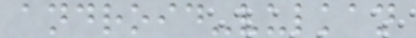android-vulkan
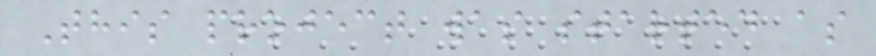This project was started as
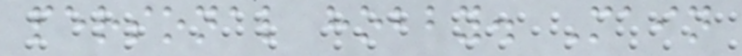personal hobby. Main
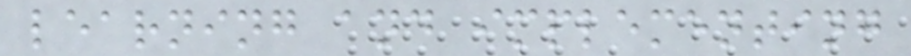learning and implementing
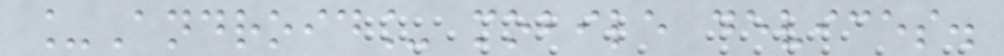_Android_ mobile devices.
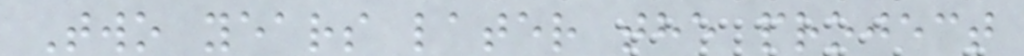Two years later the project
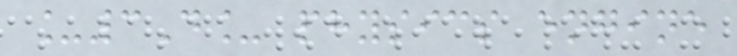_3D_ physics engine
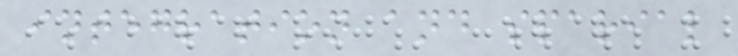integration and sparial
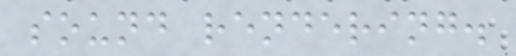sound rendering.
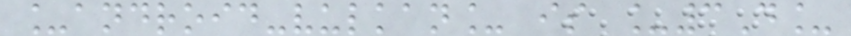_android-vulkan_ is _3D_
